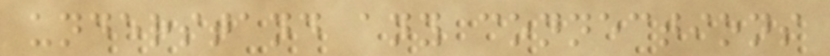understand any connections
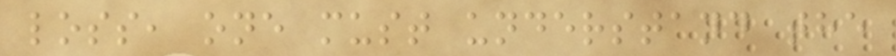loss, one must understand the
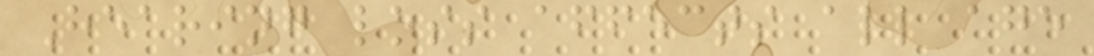Hearing loss affects all age
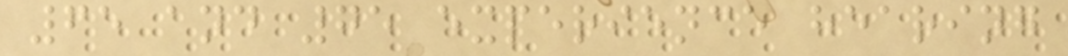65 and 75 experience hearing
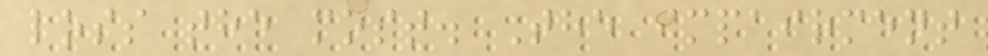loss the most. The impairment
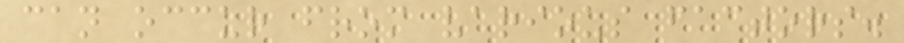can occur from various factors.
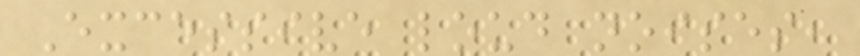Excessive loud noises,
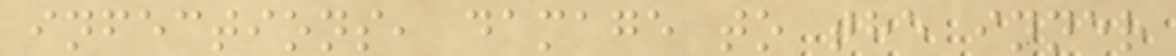infections, damage to the inner
